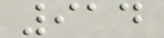914
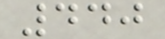440
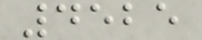4525
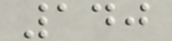140
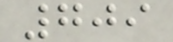709
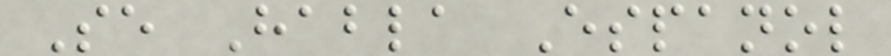Se Habla Espanol
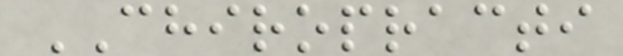CHIROPRACTI
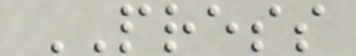PRESS
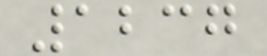1237
